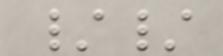//
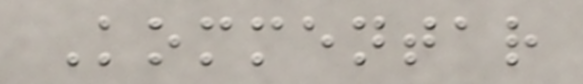Kommentar
